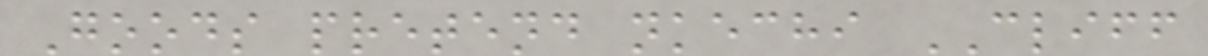Goods pretend nkechi CLIFF
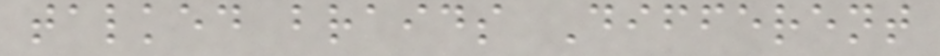talked braids Different
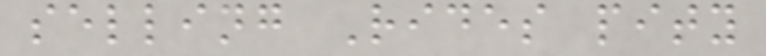selling Rides pity
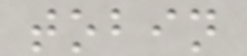tobin
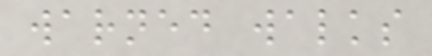warned walks
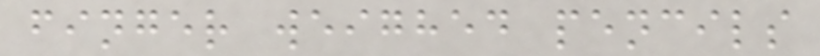finger weighed pencils
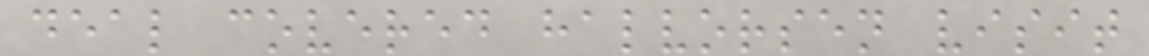deal covered halvorsen visit
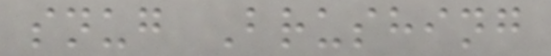snug Brushing
